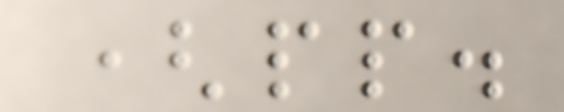(pp.
